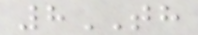8TH
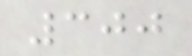300
